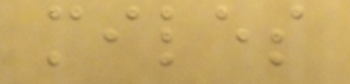miles
